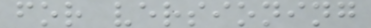for versioning
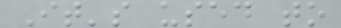It's used to
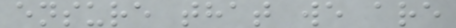ensure that we are
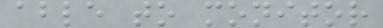able to monitor
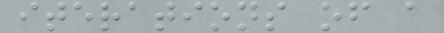iterations of a
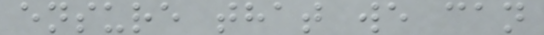ensure that we can
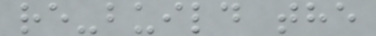re-build the
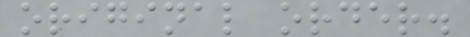original order.
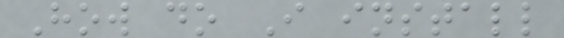How do I install
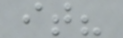it?
